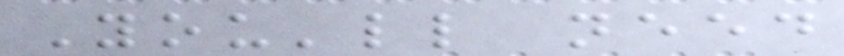You'll need
